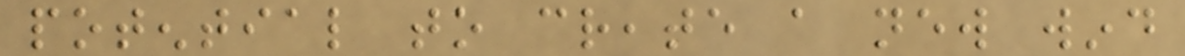potential to create a new wind
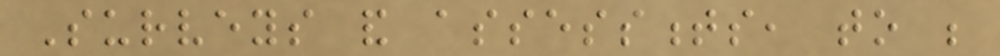Surveys and assessments, to be
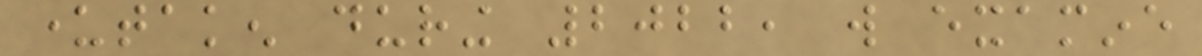undertaken during 2022, will examine
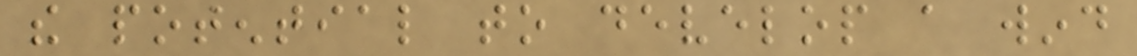the potential to develop a wind
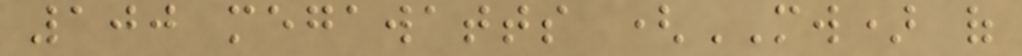100 megawatts (MW) of
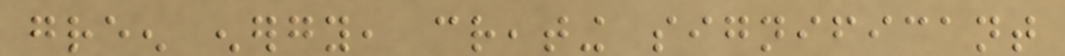green energy, creating significant
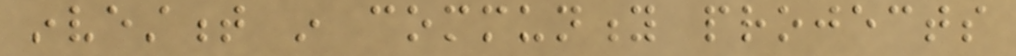investment in community projects
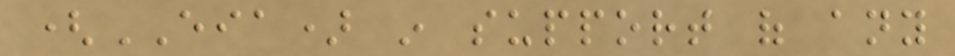(EIA) in support of any
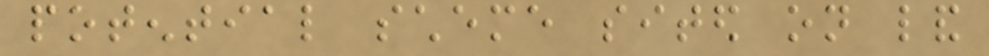potential scheme sited on land
